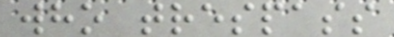who trespass
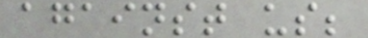against us;
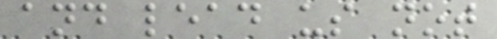and lead us not
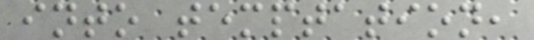into temptation,
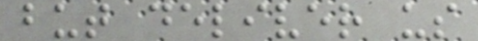but deliver us
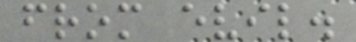from evil.
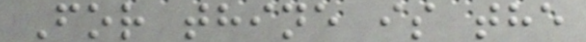For thine is the
